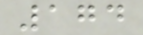174
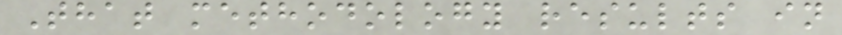That methodology results in
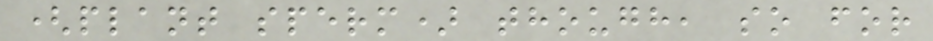(plant sperm) though, so for
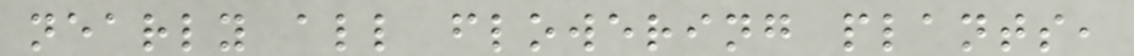nearly all flowering plants,
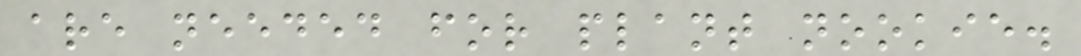are needed for plant nookie.
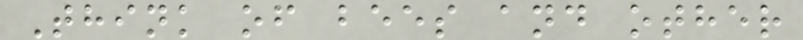Think of bees and other
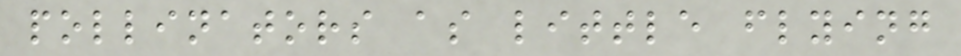pollinators as little flying
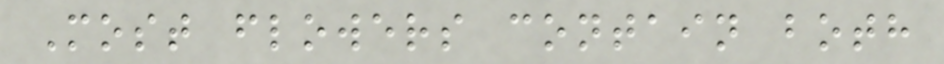Most flowers contain both
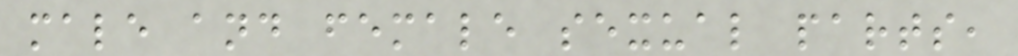male and female sexual parts,
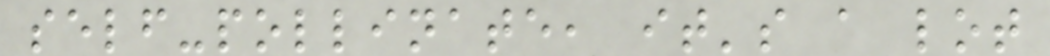self-pollinate, it's a lot
